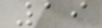19
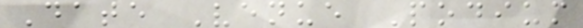Date Venue Podium
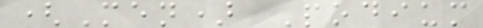(Men) Podium
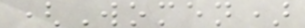(Women)
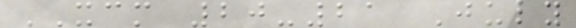XCM 20-21 July
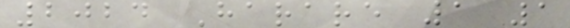2024 Harare 1 1
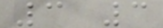3 3
